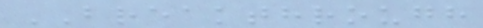BREAKTHROUGH
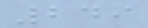249
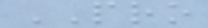PRO
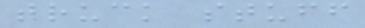truck stuff
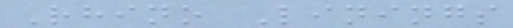Rhino Linings
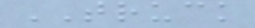TRUCK
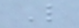L
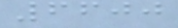6600
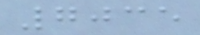7035
